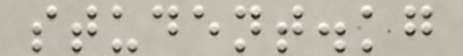student.kg
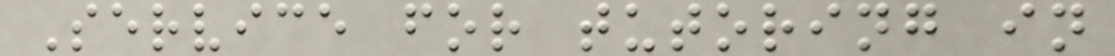Service for tutoring in
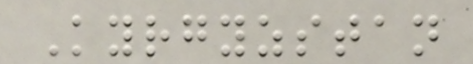Kyrgyzstan
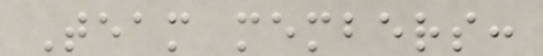Team members:
